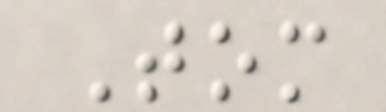Tom
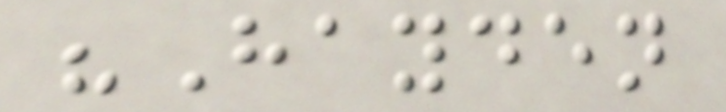"Hayden
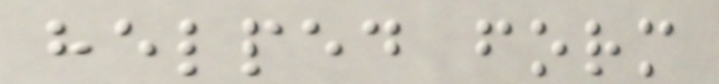helped form
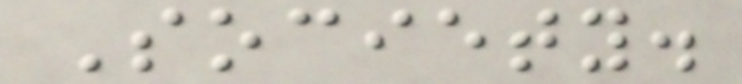Society.
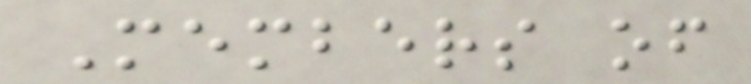Members of
